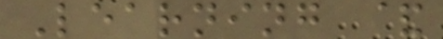Learning &
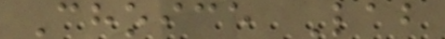Choice Lab
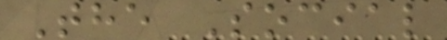The Social
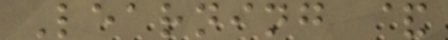Learning &
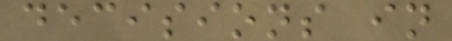decisions in
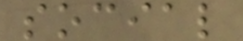social
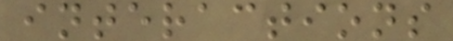interactions
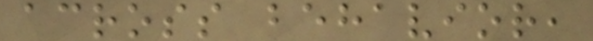across behavior,
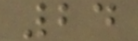24
